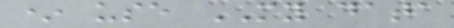* use MY data
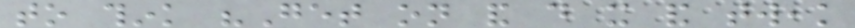to think "Get on and do it and tweak
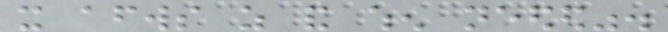it afterwards as and when needed".
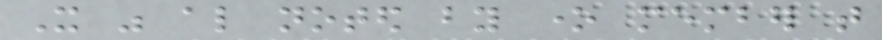It was also noted by one member that
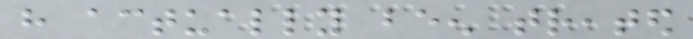have actually been treated
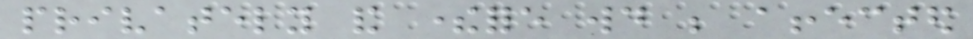privately and therefore would be affected
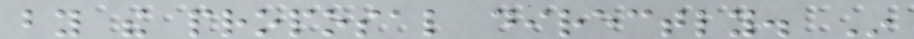by the proposal directly. In
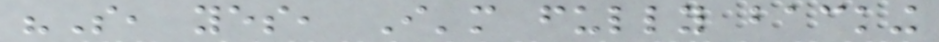"So, yes, I'm fully backing
